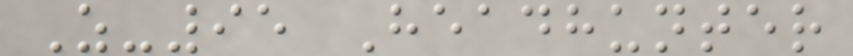Z-95 Headhunter
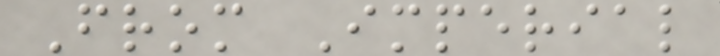From Imperial
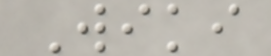Wiki
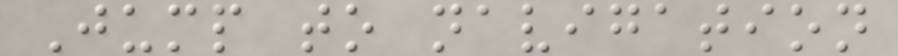Jump to navigation
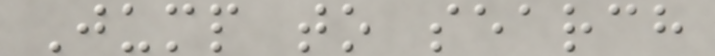Jump to search
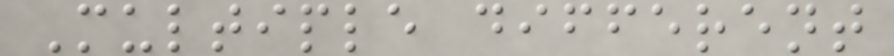Multiple different
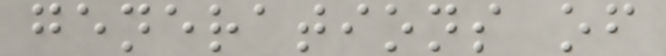generations of
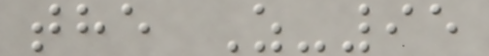the Z-95
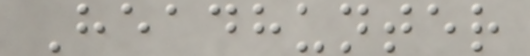Headhunter
